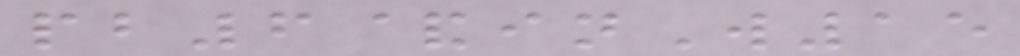pb6&inW15
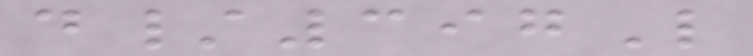d/397L
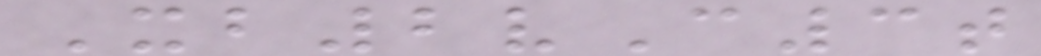Xb2vC3t
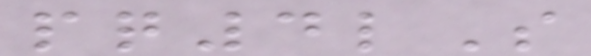pq4lS
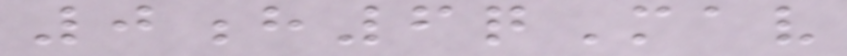0h6qMav
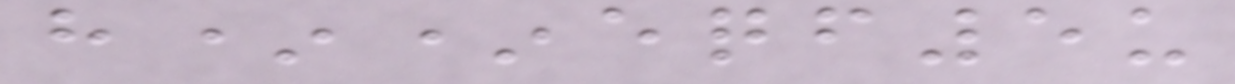h**eqf5u
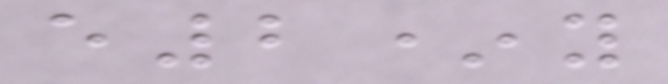e2*y
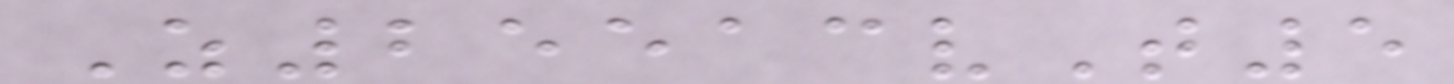Z25513vT5
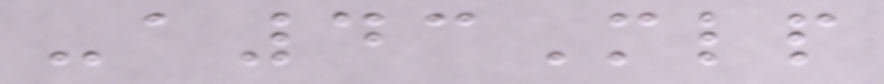-a43Mlp
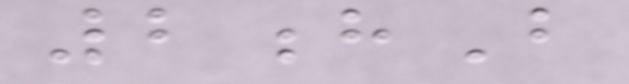2hB
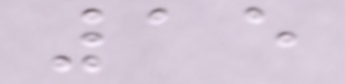15
